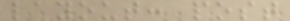layout: post
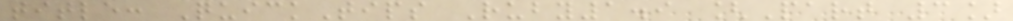title: QuickTips Ruby1.9 [Part 3]
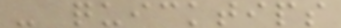- quicktips
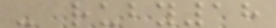- ruby18
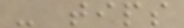- tips
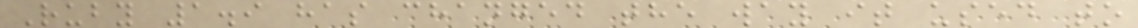Ruby 1.9 has changed the way it used to
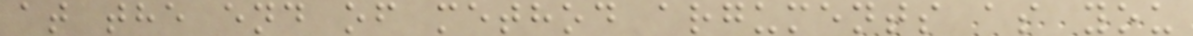at the end of method arguments as you
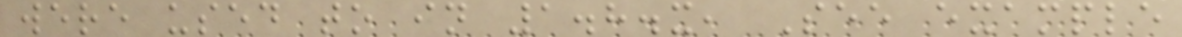were used to in 1.8.x, See example
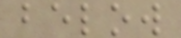below
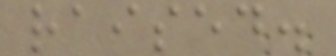raised.
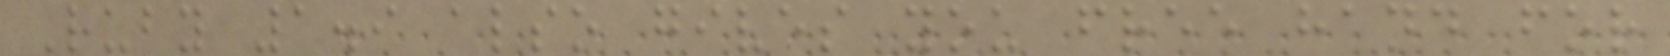Ruby 1.9 also gives you free hand for
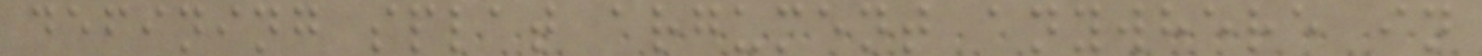defining splat argument anywhere in
